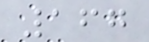167
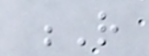R
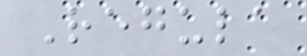Regula
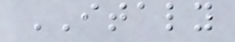ITALY
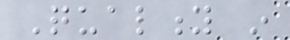Quality in
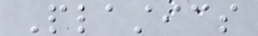Plastics
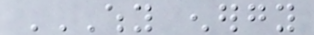WHY ENERGY
